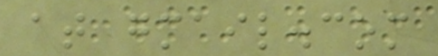at gmail.com
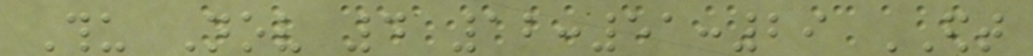Thu Nov 4 12:51:29 EDT
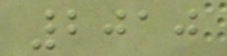2010
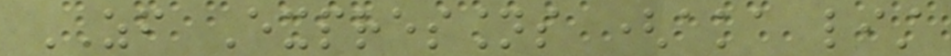ZF Expressions (aka list
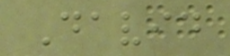David
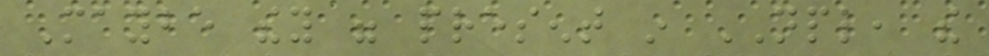Maybe they were present in NPL, the
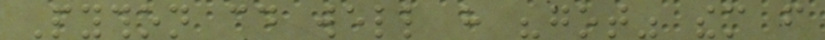Python could well have "got" them from
